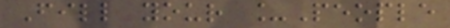Fill your _People
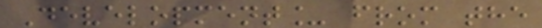Development_ from the
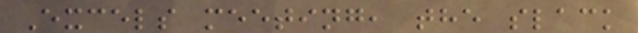Excels meeting, the slack
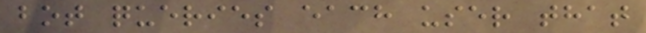bot queries each user that
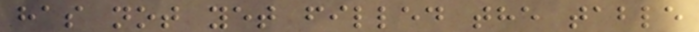has not yet filled the table
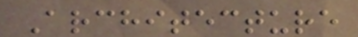Architecture
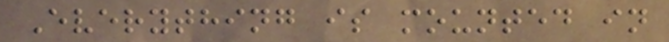Everything is mounted in
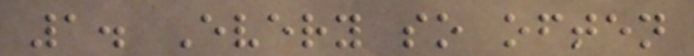1. Every so often
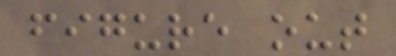figure out
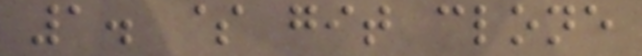1. $ git clone
